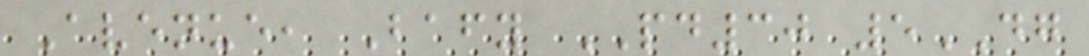Avenue, Bafy PD30 5DG
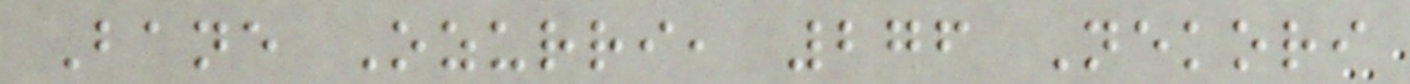Bane Ozurri, 276 Nekori
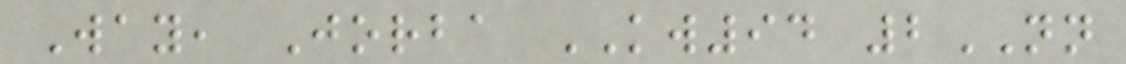Way, Jorba KW94 2NN
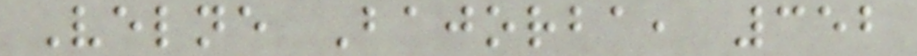Velne Bajorba, 352
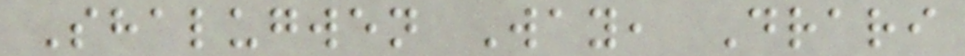Shalugwen Way, Drari
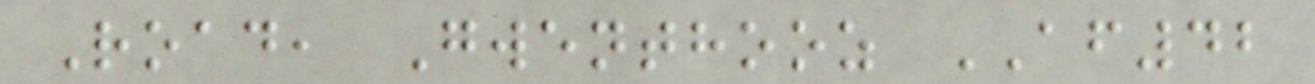Road, Gwenthooz AF42
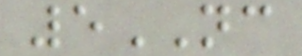5NC
